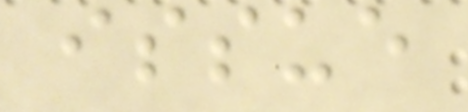issue
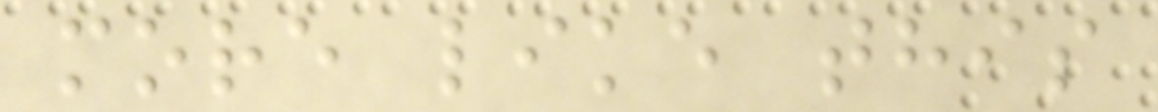more like this
